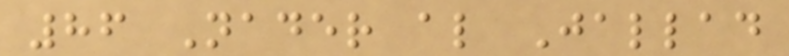86 Nader al Jallad
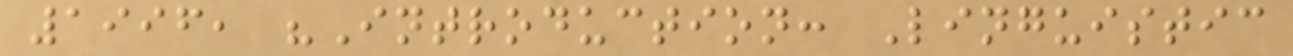1996, "Introduction: Linguistic
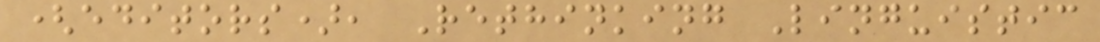(editors), Rethinking Linguistic
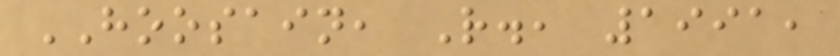HOOSAIN, R., 1991,
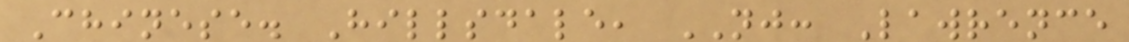Chinese. Hillsdale, NJ: Lawrence
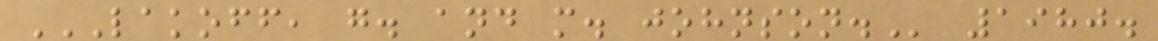LAKOFF, G. AND M. JOHNSON. 1980.
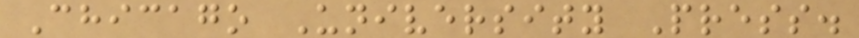Chicago University Press.
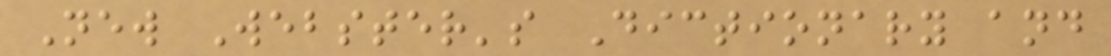New Webster's Dictionary and
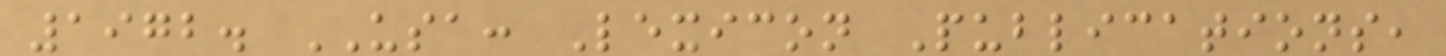1972. USA: Lexicon Publications,
